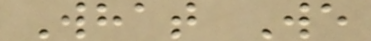What We
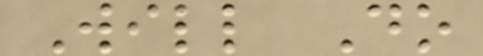Will Do
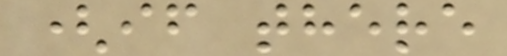(if there
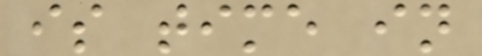is time in
